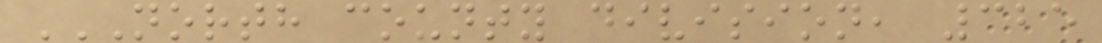NORTH COUNTY DIVISION, 325
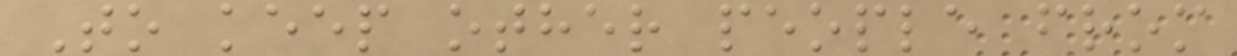To keep other people from
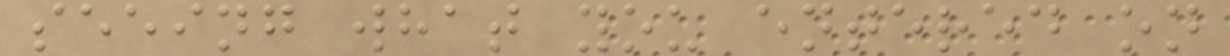seeing what you entered on
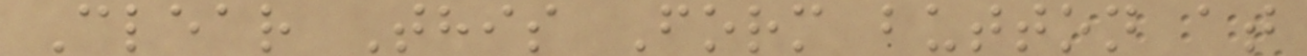Clear This Form button at
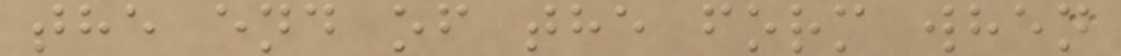the end of the form when
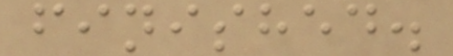finished.
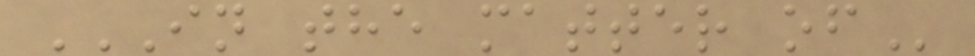IN THE MATTER OF
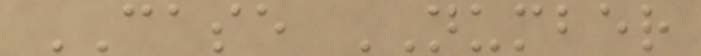CASE NUMBER
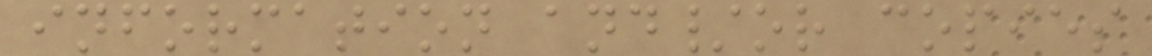information and/or copies
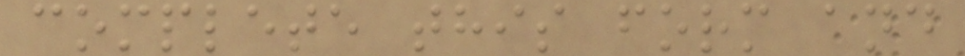complete this form and
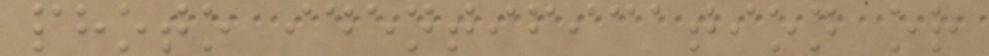photo identification or
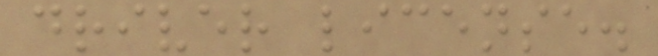driver license.
